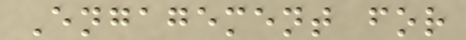Engagement for
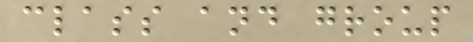class and group
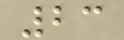23
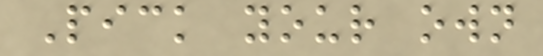Pick your own
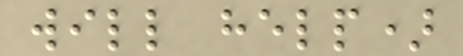will help)
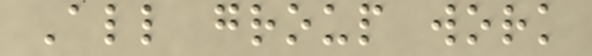All group work
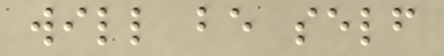will be self
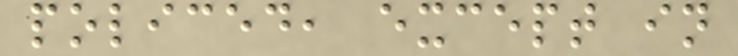policed, except in
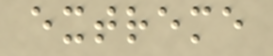extreme
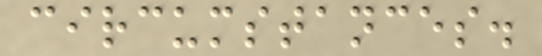circumstances.
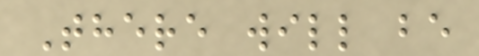There will be
